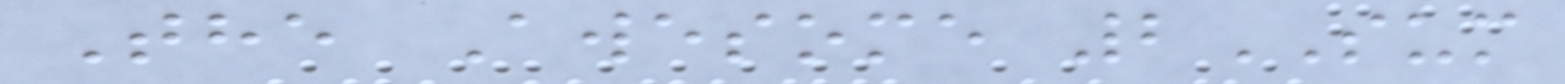The Awesome 2SUM
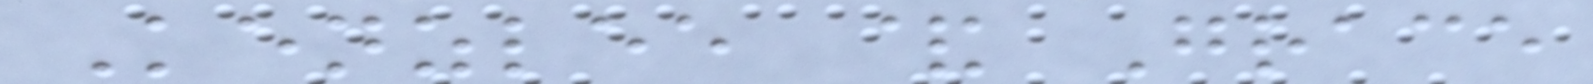Kenzlee & Grace
